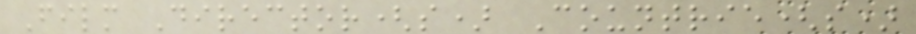Film Director(s) Countrie(s)
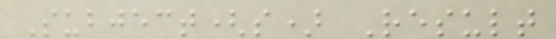Subject(s) Result
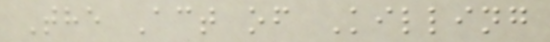The Act of Killing
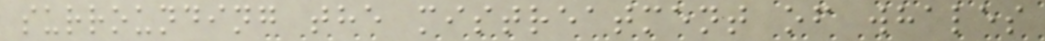surrounding the mistreatment of whales
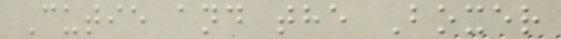Cutie and the Boxer
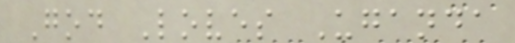God Loves Uganda
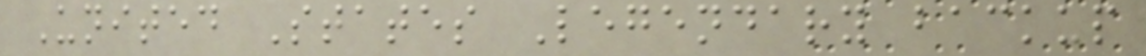United States Legendary backup
